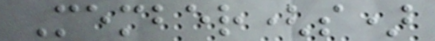Member(s)
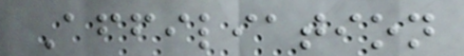Affiliation
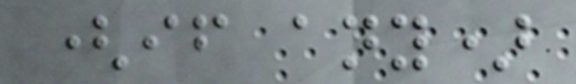(if any)
